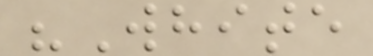"White
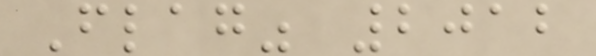Flag" 2012
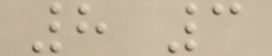8 3
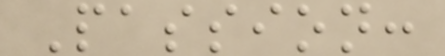Passion:
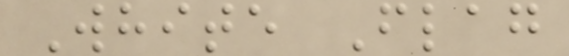White Flag
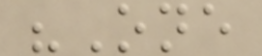"One
